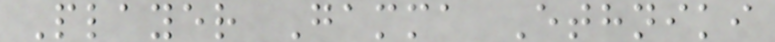Player Gamma Ethniki
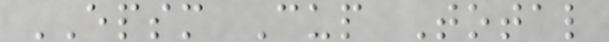EPSM Cup Total
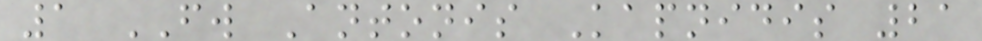1 FW Antonis Kapnidis 21
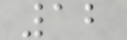12
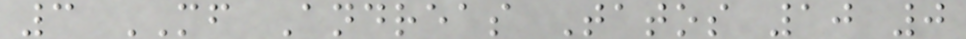3 MF Andreas Tatos 10 0
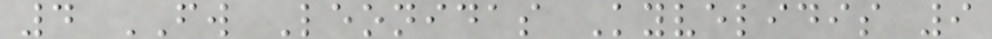4 FW Leonidas Kyvelidis 9
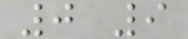0 9
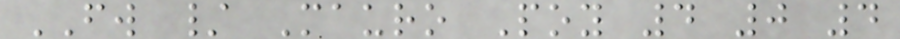FW / Mauro Poy 4 0 4
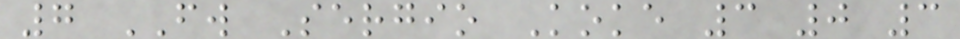7 FW Sergio Koke 3 0 3
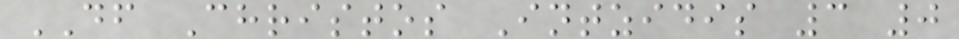DF Christos Intzidis 3 0
